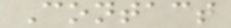Contact
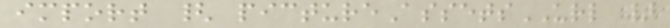import { pictureAssetsURL }
